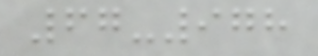67-978
